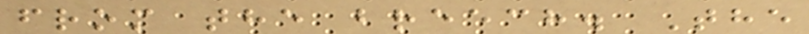from the breech. The
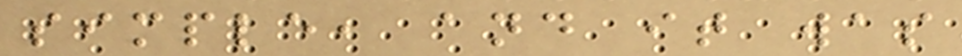simple, and it was
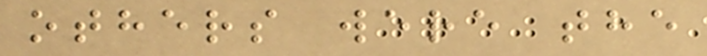others were the
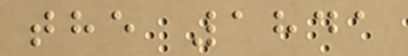the 1841
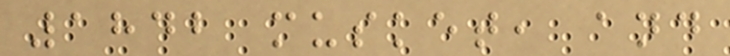1842 musket, and
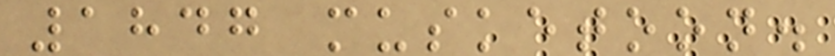1847 musketoon.
